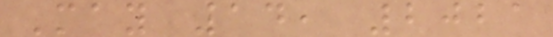May 14, 2021
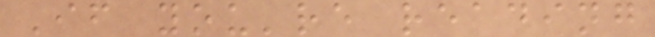If you're reading
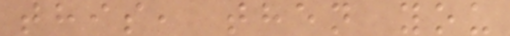this, then you
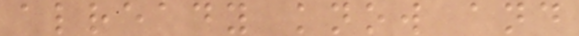already know and
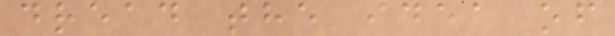dread the idea of
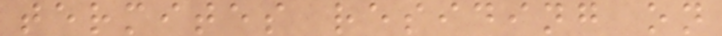termites residing on
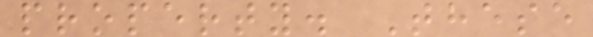property. These
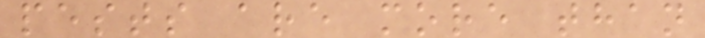pests are more than
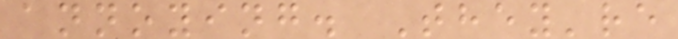annoying. They're
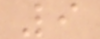9
